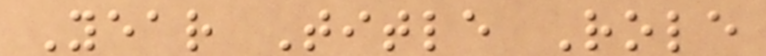Year Title Role
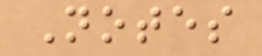Notes
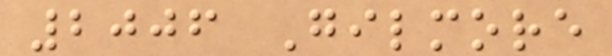2006 Gilmore
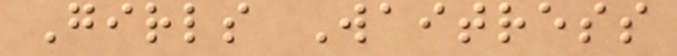Girls Waitress
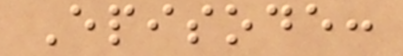Episode:
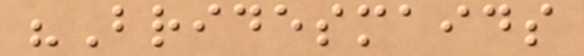"Bridesmaids
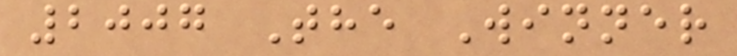2007 The Winner
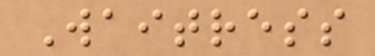Waitress
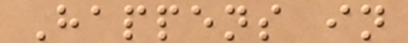Happens in
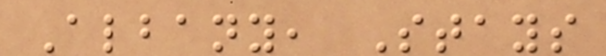Albany, Stays
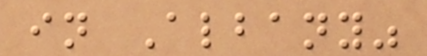in Albany"
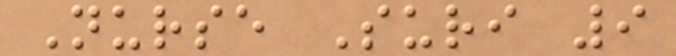Nurse Suri 9
